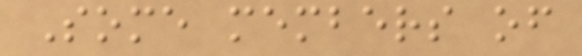Some members of
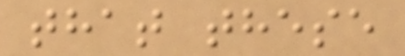that these
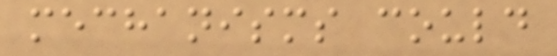mechanisms could
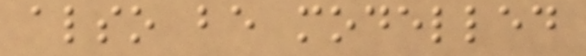also be modelled
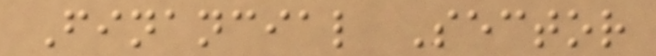Financial Sector
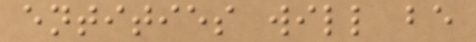entities will be
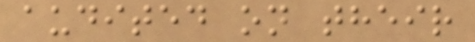audited on their
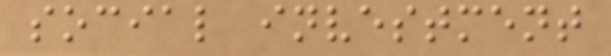social investment
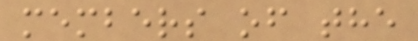members of the
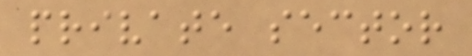private sector
